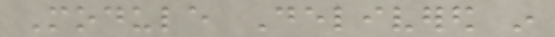Module Delivered in
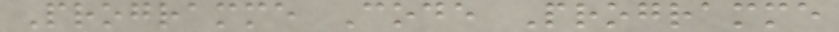Programme Code Programme
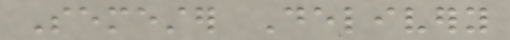Semester Delivery
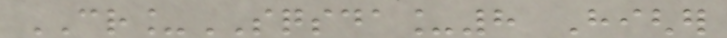CR_SQSDA_8 Higher
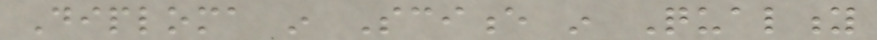Diploma in Science in Quality
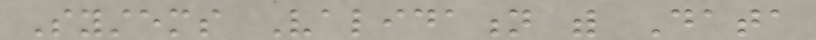Systems Validation with Data
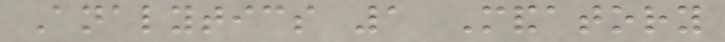Analytics 1 Mandatory
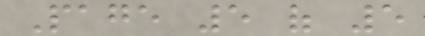Page 5 of 5
